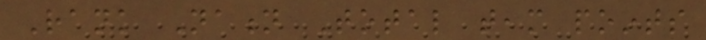Rank Nation Total team points
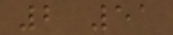2 51
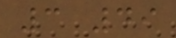3 49
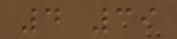4 39
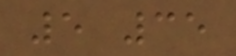5 35
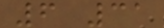6 31
